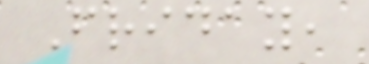Friday,
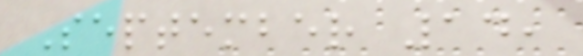September 14,
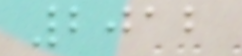2012
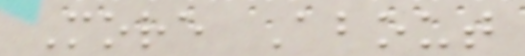More About
